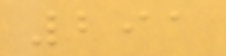291
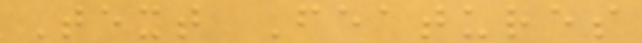Text Features
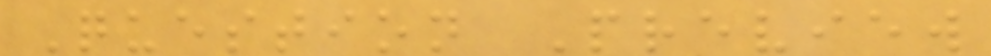Question Preview
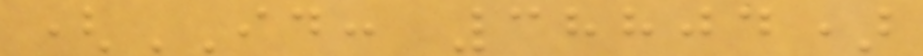(ID: 38804)
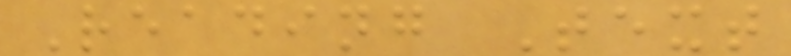Reading Text
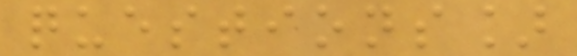questions]
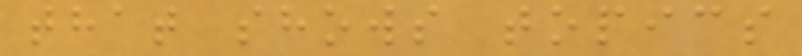that shows topics
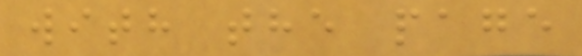with the page
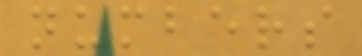numbers
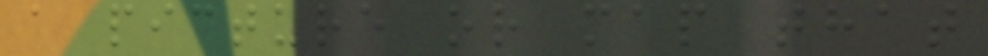a picture or map that
